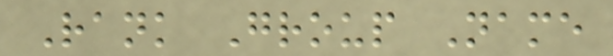Rank Group Name
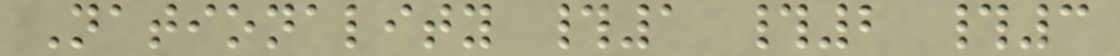Nationality #1 #2 #3
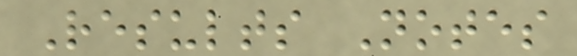Results Notes
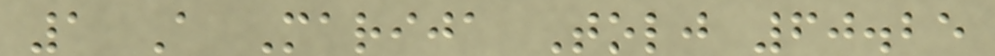1 A Marija Tolj 60.25
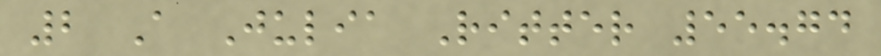2 A Julia Ritter 55.74
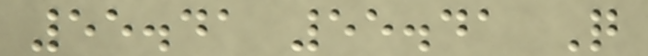55.41 55.41 Q
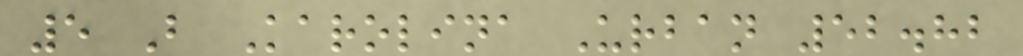5 B Karolina Urban 52.82
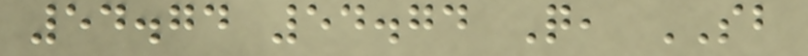54.74 54.74 Q, SB
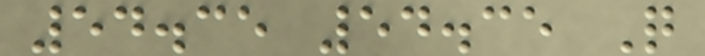54.35 54.35 Q
